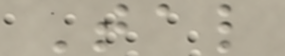Tal
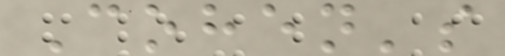Cohen's
